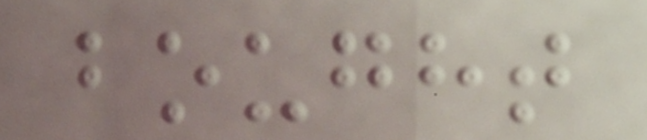bought
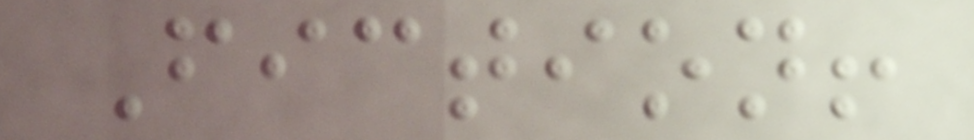Fiction!
